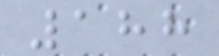188
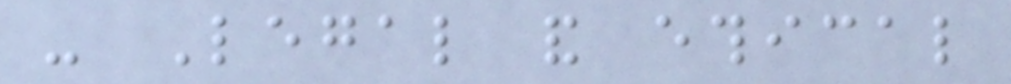- Legal and ethical
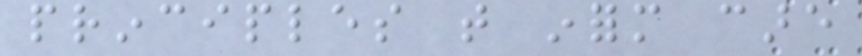principles that inform care
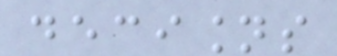decisions
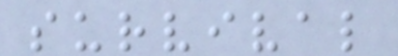survival
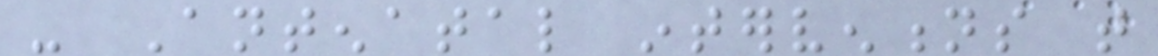- Antenatal interventions that
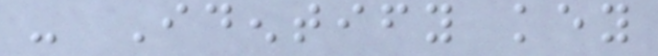- Identify key
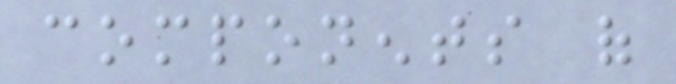components of
